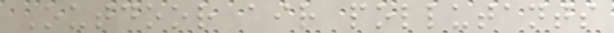Outdoor air pollutants
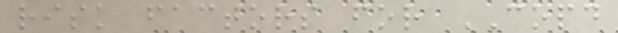risk factors for COPD
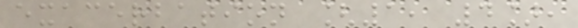exacerbation [1, 4],
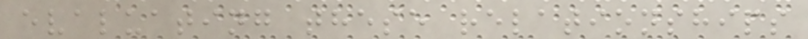evaluating these relationships
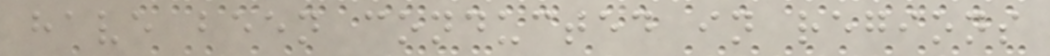have been conducted in regions
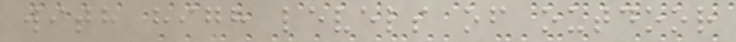with high levels of outdoor
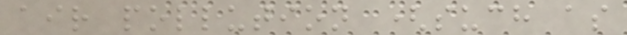air pollution (such as
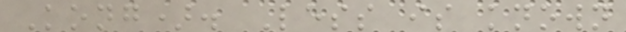Kong). Less is known
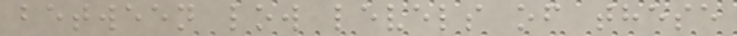between low levels of these
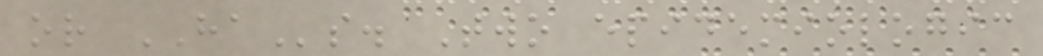or HAs. Two epidemiologic
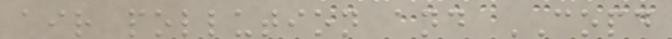air pollution and COPD
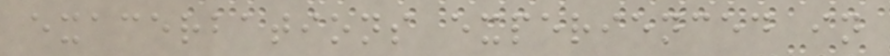exacerbations experienced in
